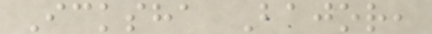Icksha Bajor,
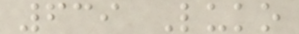639 Luko
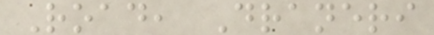Road, Draneri
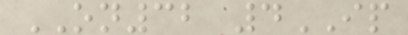ON32 4IP
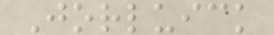Jorluick
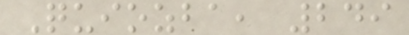Quiozba, 249
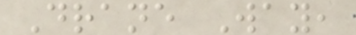Drane Way,
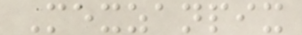Mexzanpix
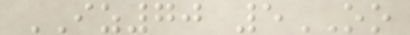IZ70 5OO
